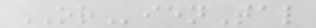ORienTal
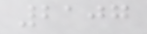2107
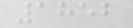1852
